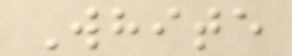White
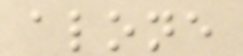alone
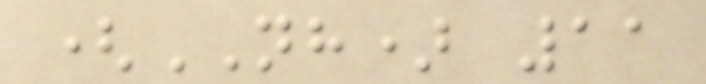(NH) 11
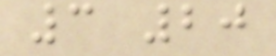3 20
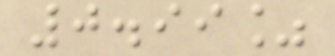0.99%
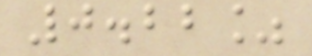0.22%
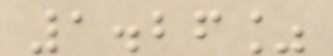1.26%
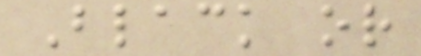Black or
